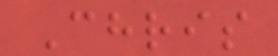Chris
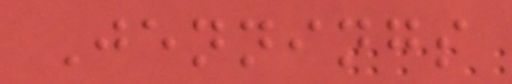Jennings
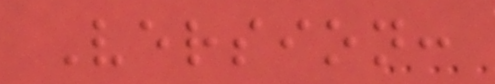Version:
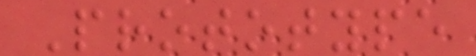Prototype
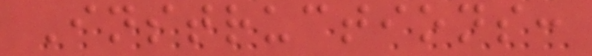Instructions:
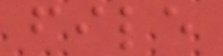file
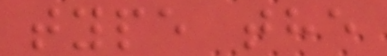type the
